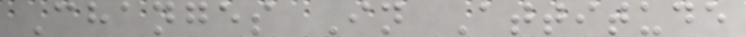Changes In Attitude
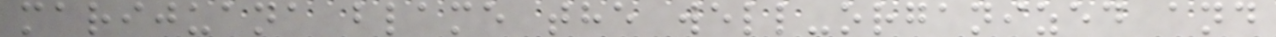marijuana blame the well-organized and
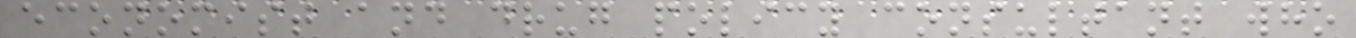economist and drug policy consultant who
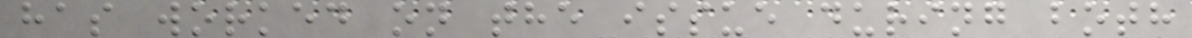has worked on the issue during both
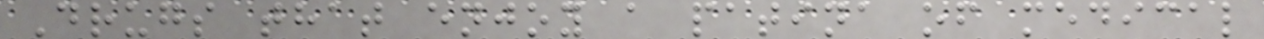Drugs that enjoy a patina of medical
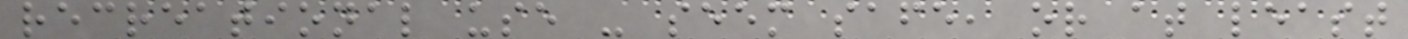recreational use - seem safe, or at least
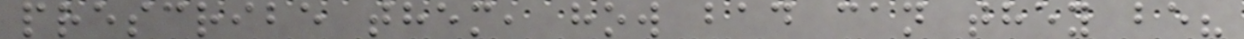prescribe them, how bad can they be?
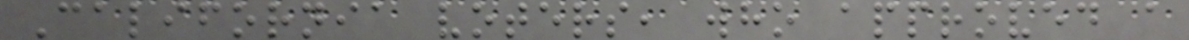California voters, who approved a
